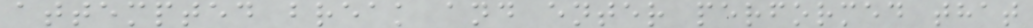attempted break and enter performed that
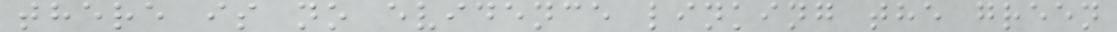there is no evidence linking the green
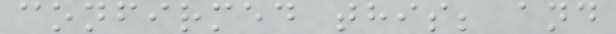confirmed this; and
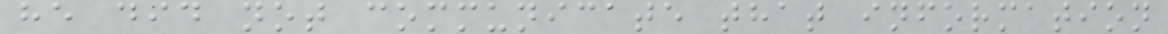he did not communicate that information
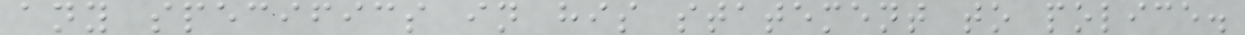any specifics in his statement to police.
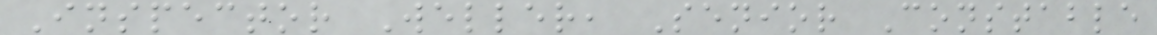Inspector Weller, Senior Constable
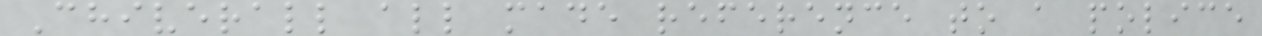Chiverall all made reference to a police
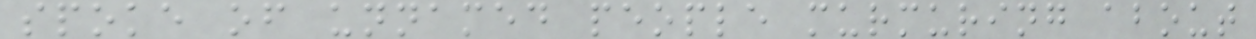spoke of unnamed people murmuring about
